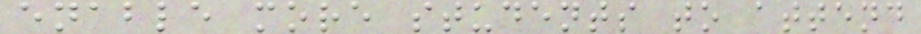enable more students to attend
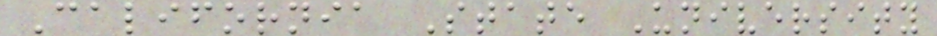California State University
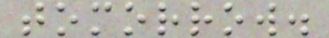tomorrow.
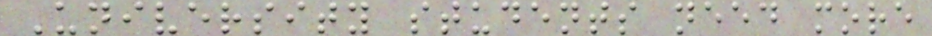University students need more
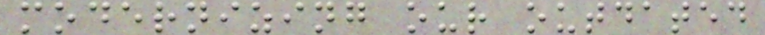modernizing our outdated
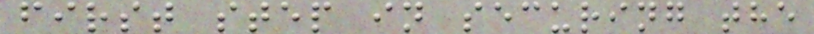first step in securing the
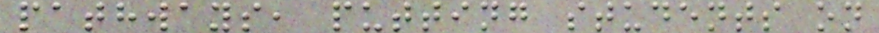pathways, putting students on
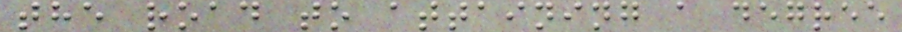the road to attaining a degree
